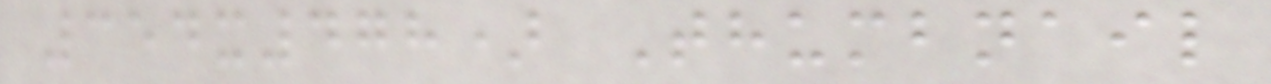354x478) Thumbnail
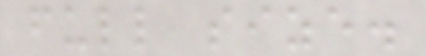full size.
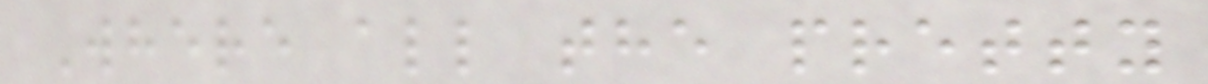Where all the pretty
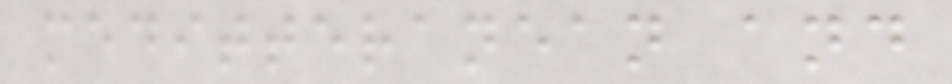meditteranean and
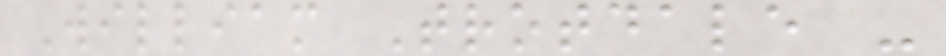William Trotdale -
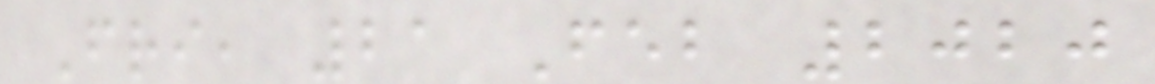Fri, 21 Feb 2020
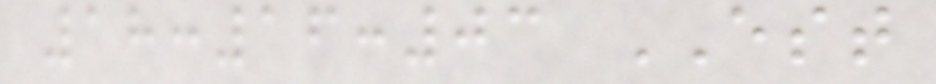18:16:03 EST
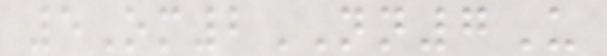5Om2NN7U
